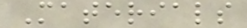Materials
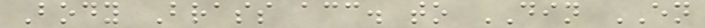Body Brass acc. to DIN EN
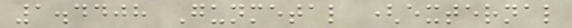1.4408 Gunmetal (external
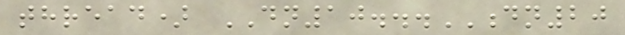thread) DN10...DN20
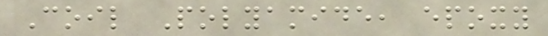Coil Polyamide, epoxy
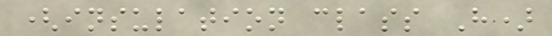(insulation class H)
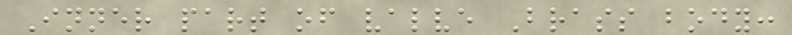Inner part of valve Brass body:
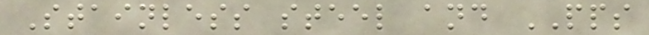Stainless steel and PPS
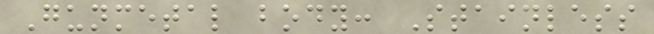Gunmetal body: Stainless
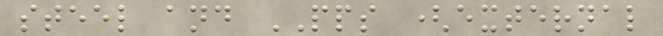steel and PPS (external
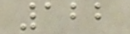122
